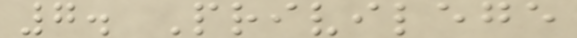7. Privilege
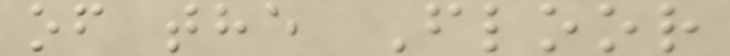of the Floor
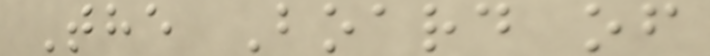The Board of
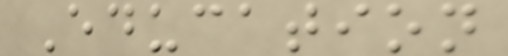Education
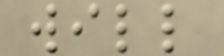will
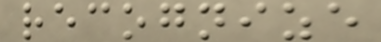recognize
